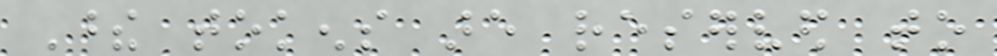These tokens are reserved to
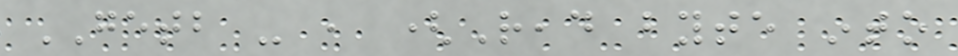GETB - , (Read byte into
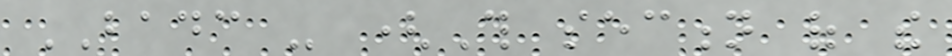BADC - (This section of the
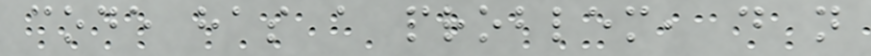code has a problem, do not
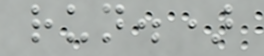run.)
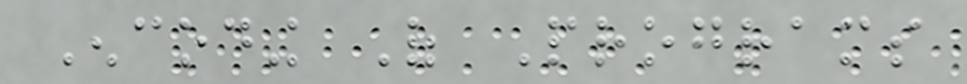Encoding Of Programs
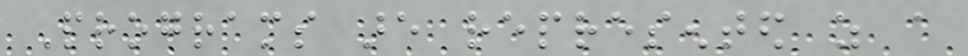Programs are represented as a
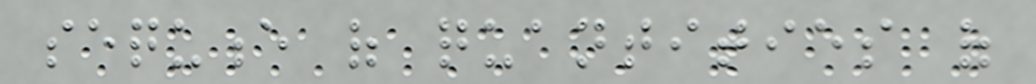sequence of quantities of
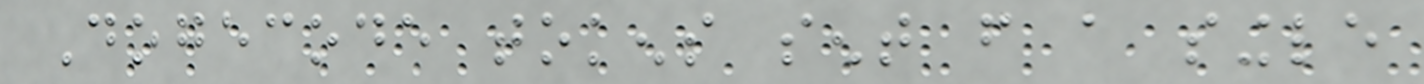Dogecode tokens sent from a single
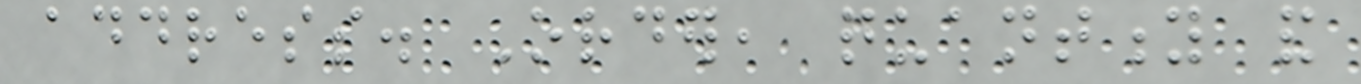address. Order, quantity and
